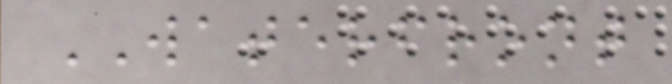WATERFRONT
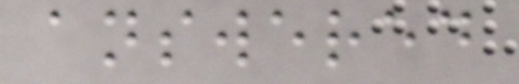answered
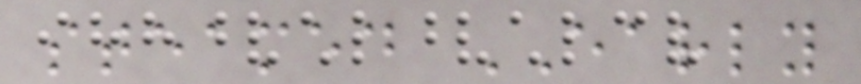steamed EARLY
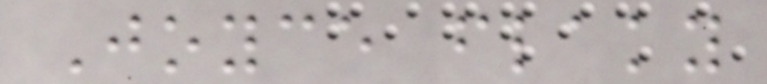Joyce flaky
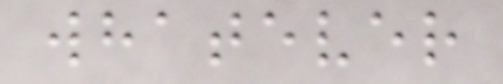whatever
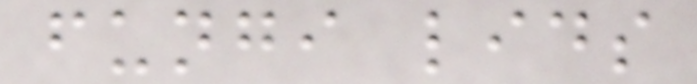fungi lids
